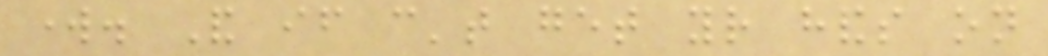work. And if can't get your hands on
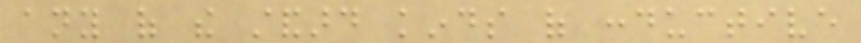any of the standard kinds of conductive
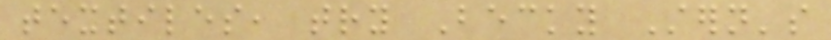textiles, try Becky Stern's
